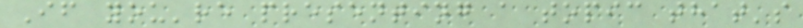If you're presenting a topic that's
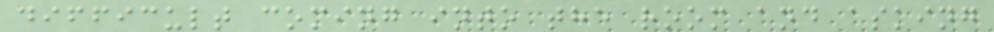difficult coming into the room and asking
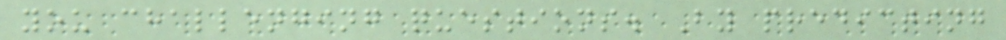you challenging questions. By predicting
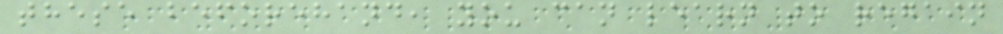these beforehand, you can learn to regain
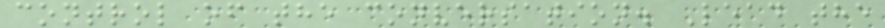control of the conversation. Lead the
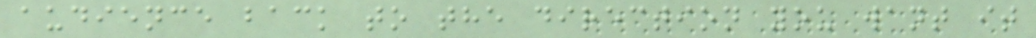audience back to the direction you want it
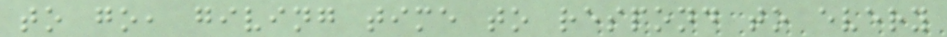to go, giving time to respond to every
